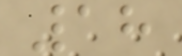18
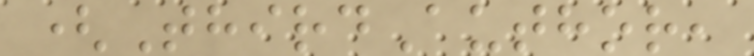(ThirdAuthor,
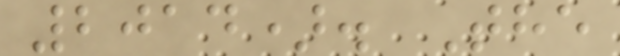2014). The
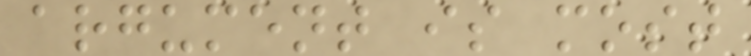argument is most
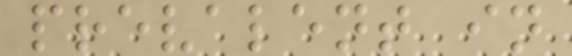prevalent in
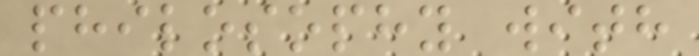philosophy with
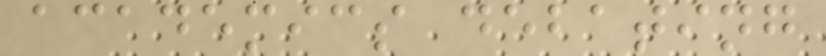academics debating
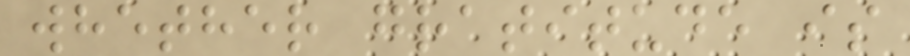whether gratitude is
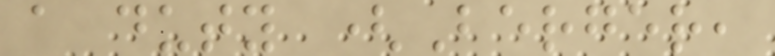a duty (Berger,
